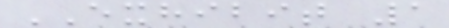EXHIBIT 1
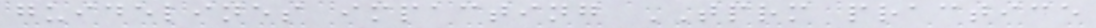guidelines impacting TPRM practice
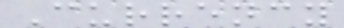Currency
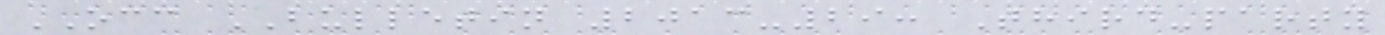OCC BULLETIN 2013-29: Third-party
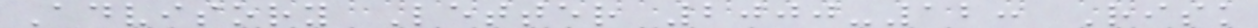Advisory Letter 2000-12: Risk
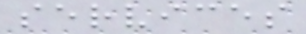services
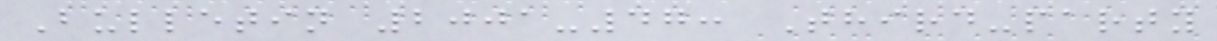Bulletin 2001-47: Third-party
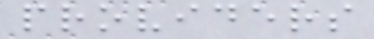providers
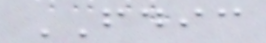FDIC
